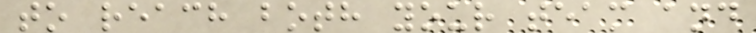to reach both your team and
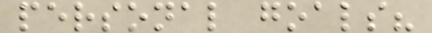personal goals?
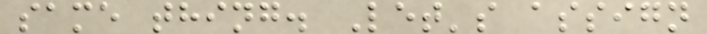same thing. Let's assign
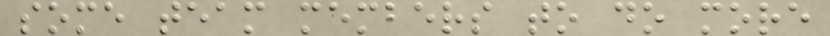some team members to do more
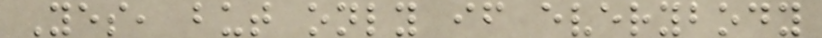Yes, but only if everybody
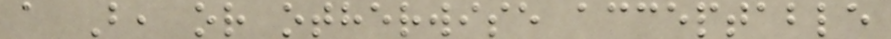a B, or otherwise acceptable
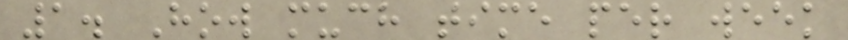1. How much time per week
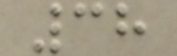38
